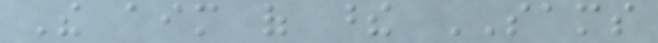The aim of these SAMS
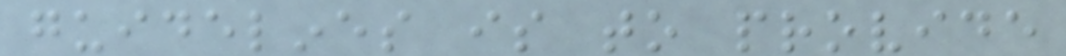guidelines is to provide
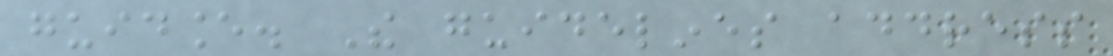guidance. The guidelines address
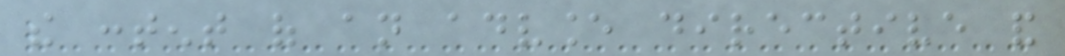the content of an advance directive and
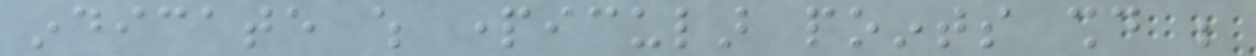indicate which particular points should be
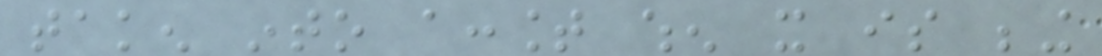taken into account when it is being
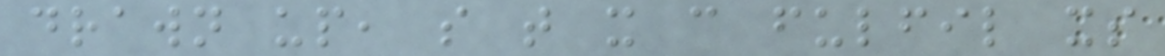drawn up, so that it can fulfil its
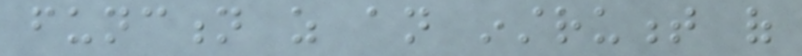function as an instrument of
